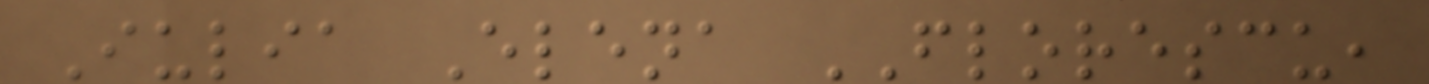Iulia Elena FLORESCU,
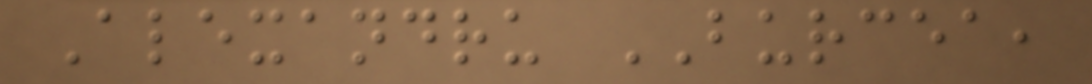Alexandru BURCEA,
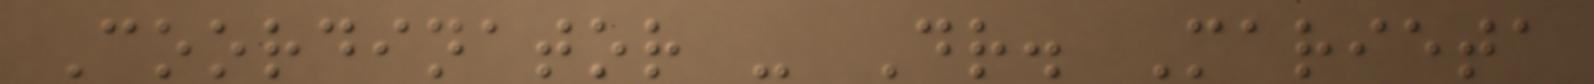Coordinator - Dr. Marieta
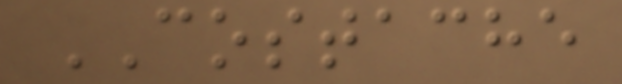COSTACHE
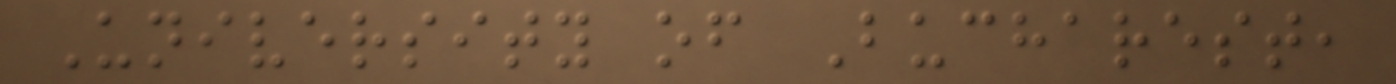University of Bucharest,
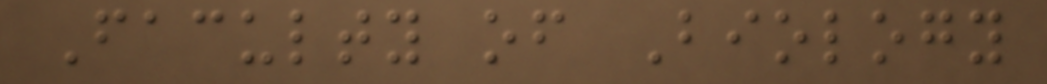Faculty of Biology
